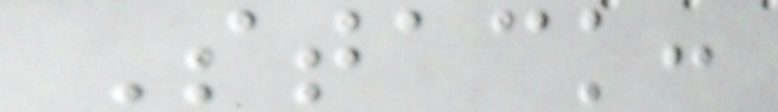Stack:
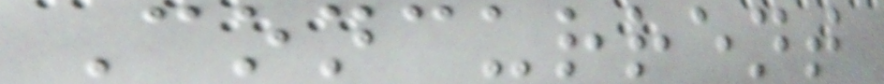Concurrent
